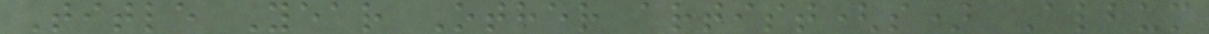Title Year Other artist(s) Album
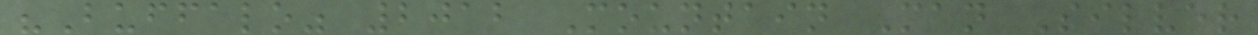"Buffalo" 2012 Mountain Man Silver
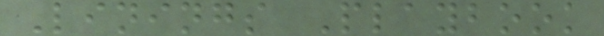Linings Playbook
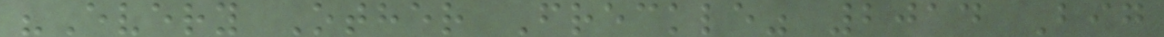"Every Other Freckle" 2014 Big
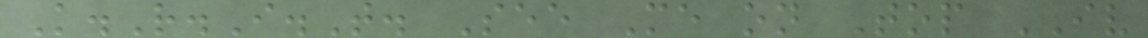K.R.I.T. See Me on Top IV
